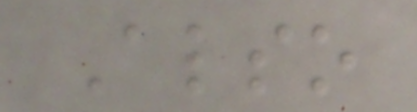Also
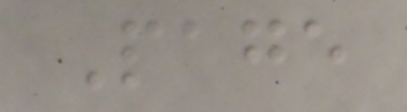Page
